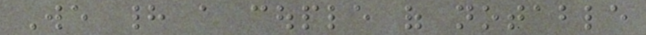We had a couple of notable
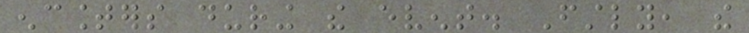encounters during the event. Firstly, the
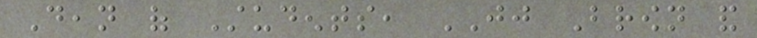Dean of Students, JJ Brown and
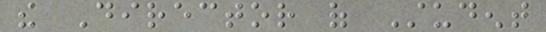the Director of Student
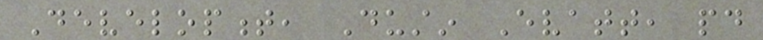Development, Dustin Evatt, paid
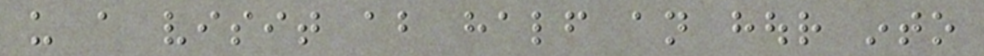us a visit about half an hour into
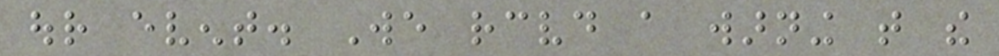our event. We received a warning that the
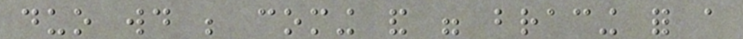duo would be coming and were bracing for a
